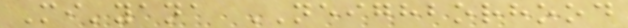Mi'yana NEIGHBORHOOD
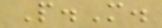P.M.
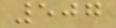507
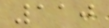110
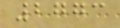2773
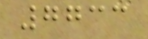7733
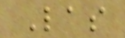Las
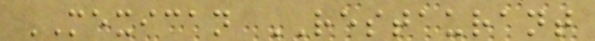MEXICAN RESTAURANT
